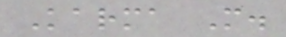Karma M.
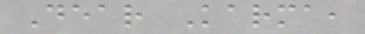Dear Karma,
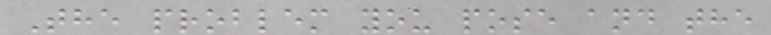The problem you pose and the
